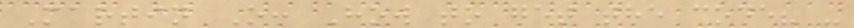Martin O: How to get the code? -
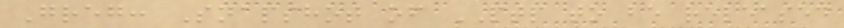Greg: Snapshot of PTP to be released
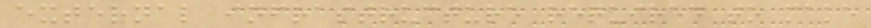external infrastructure required to make
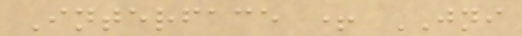Interface + JNI
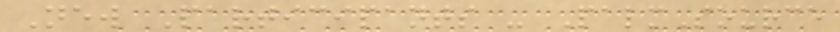New Participants - PalmSource
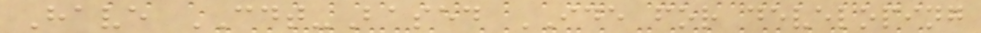Have CDT-Based IDE for developing
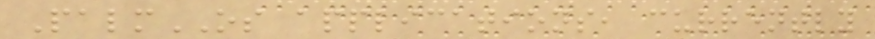PalmOS applications, currently
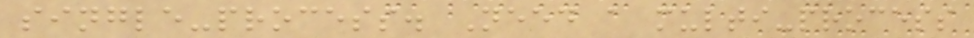single-process. Need a multi-process
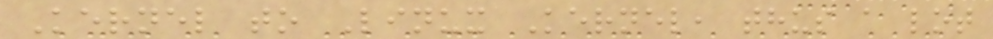Kernel to Linux Kernel, thus a lot
